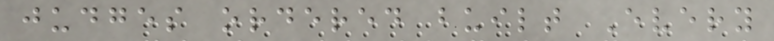judges ordered built Every
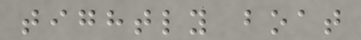tightly boat
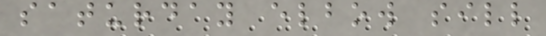saturday elbow sill
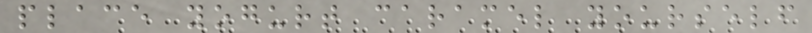place yogurt caramel yourself
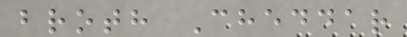broth Cheddar
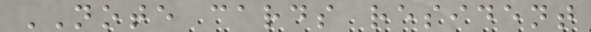NOTE cards resident
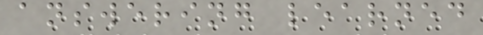answering learned
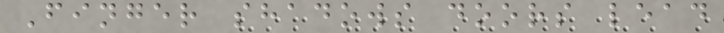Finger shadows doors lead
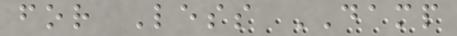for Less DAMP
